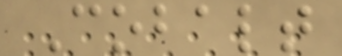Cobalt
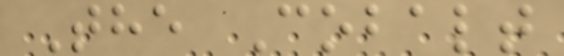The Cobalt
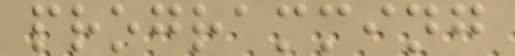programming
